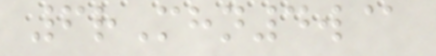6rMhn4w@
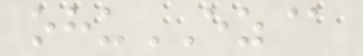ohuEZ@
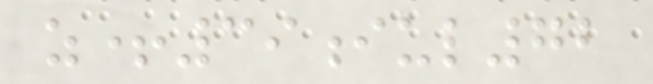z+39iul72
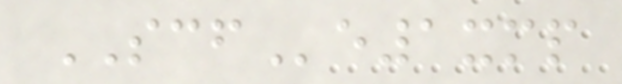SCFe1xmp
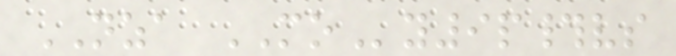NZA MOy9p#vs
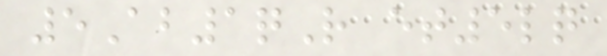5Ab1qR et5lq
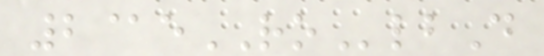2@eROlbD
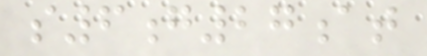s6g27at
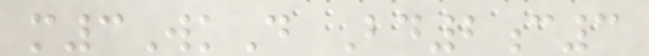m3WkD Bd2c3
